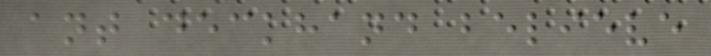ant deckhand believe
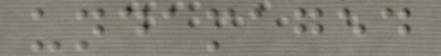undamaged
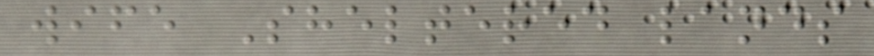wife Sheltered lands
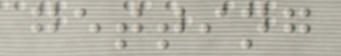getting
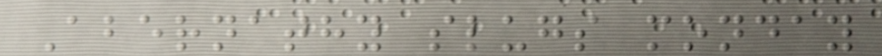Abernathy slugs monday
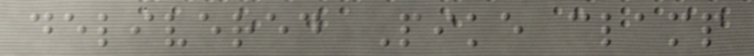delivered Pike clamp
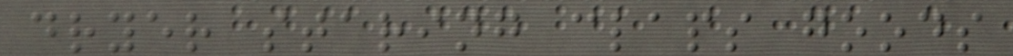dryer staring claps goods
